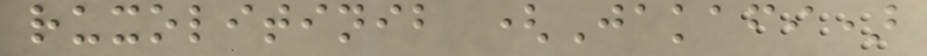ruxolitinib (Jakafi)
